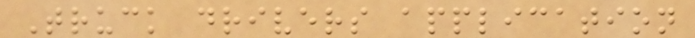Truck drivers application
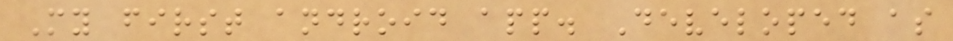My first android app. Developed as
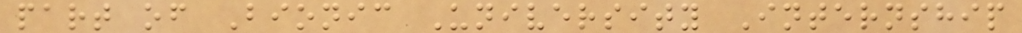part of Bionic University Internship
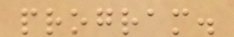program.
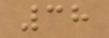38
